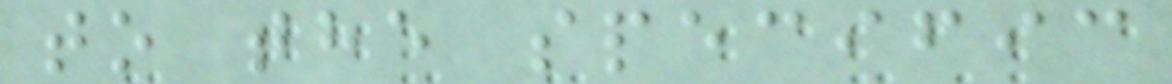to the specific
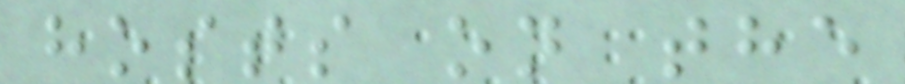hosts on the
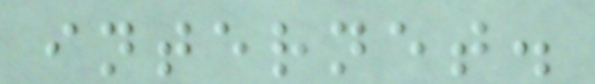internet.
